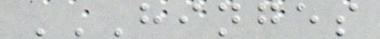HINGES
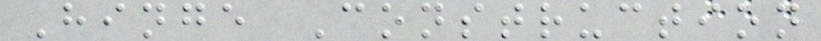Hinge Construction
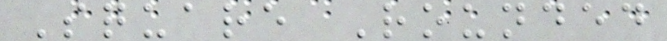Square Rounded
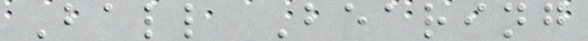Ball Bearing
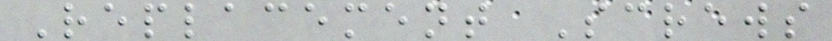Replacement Screws
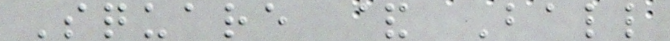Square & Ball
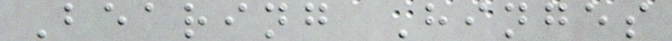Bearing Hinges
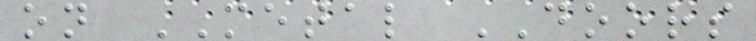on METAL DOORS
